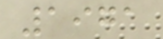1971
